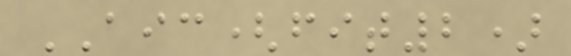AIC(fit2)
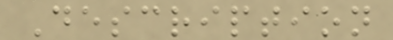Description
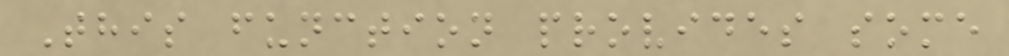This function provides some
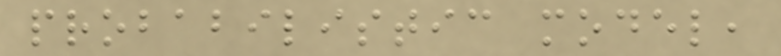probabilistic model,
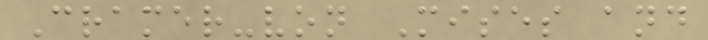Cramer-von Mises and
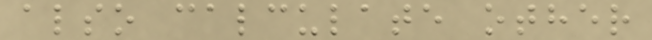also calculate other
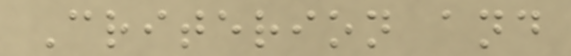Criterion and
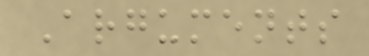Arguments
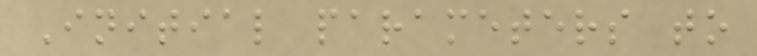Initial parameters to
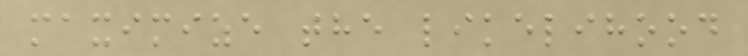maximize the likelihood
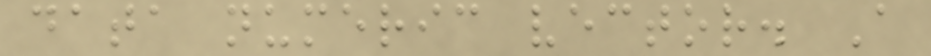data numeric vector. A
